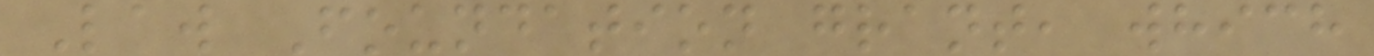Law Foundation grant, which
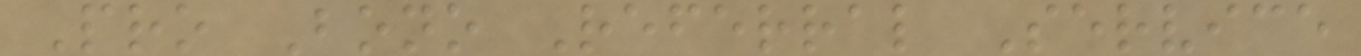Pro Bono Referral Service
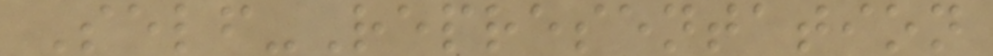Self-Representation
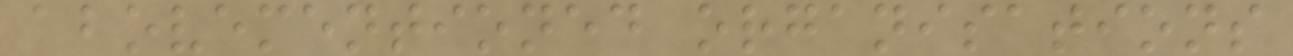abovementioned organisations
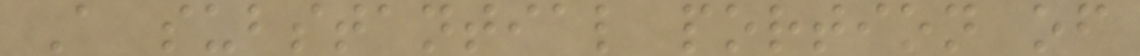A substantial portion of
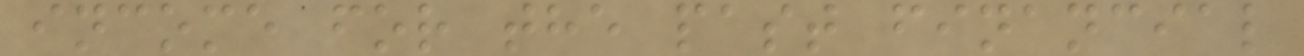income for the past financial
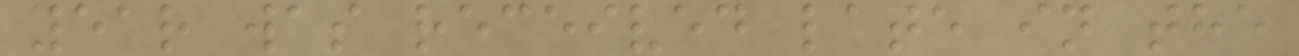year was received late in the
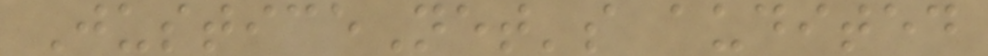JusticeNet's audited
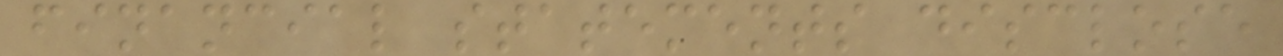financial statements disclose
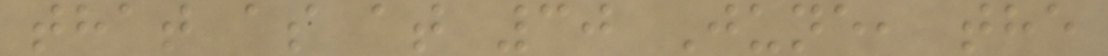that as at 30 June, the
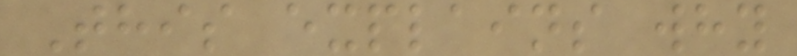This explains why
